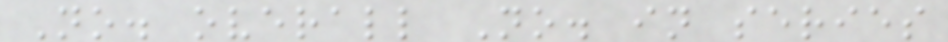No. overall No. in series
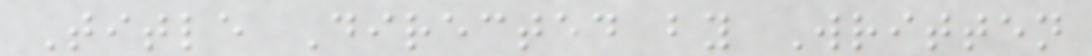Title Directed by Written
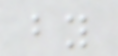by
